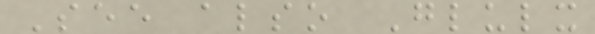See also Glulx
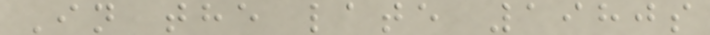In the late 1980s
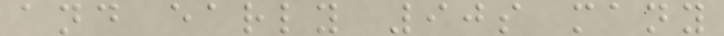and early 90s many
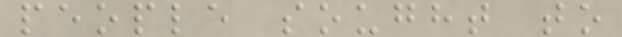people sought to
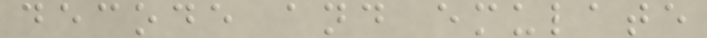decode and emulate
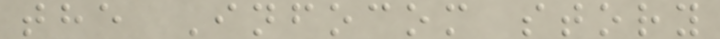the Infocom story
